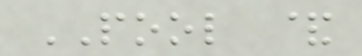POOL &
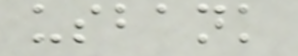usbank
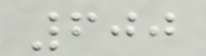600
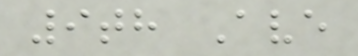9th Ave
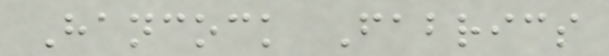Hancock Fabrics
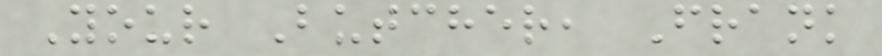Your Butcher, Frank
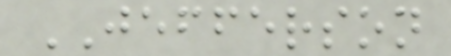JEFFERSON
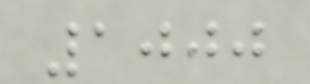1000
